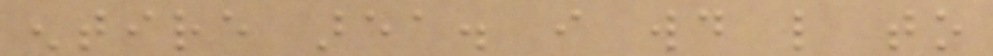entire area. i would like to
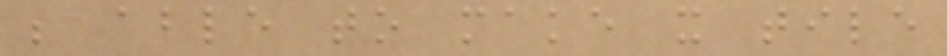be able to make it tile
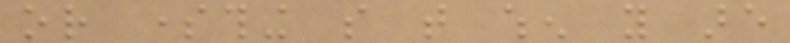or something so that when you are
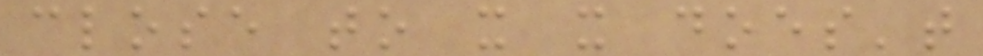close to it it does't
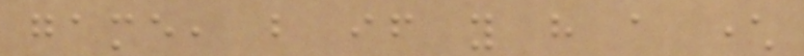game, but if you have a character
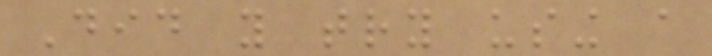Did you try using a
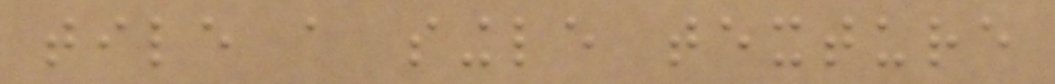tile a single texture
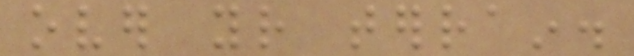over your terrain.
